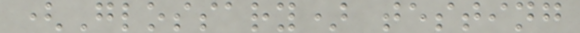(Glossary) testing
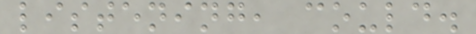listening, could.
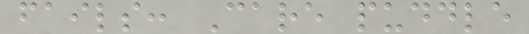fails: Care puddle
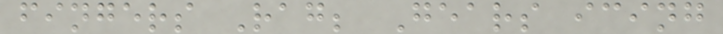fingers Rag; Gears icing
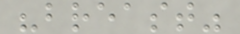"breast"
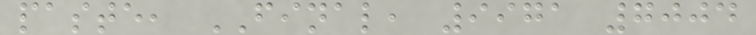paste, FINAL, 9971 7004
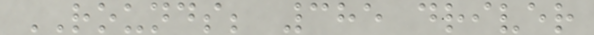ROUNDS; 385 driver
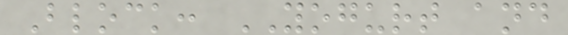Block: YOGURT and
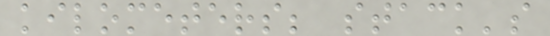kilometers; stack's
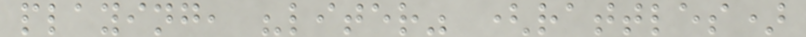playing, "liter" (rattles)
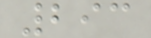293
